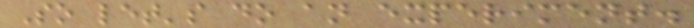So let's do an experiment.
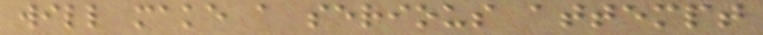will make a serious attempt
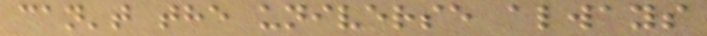can't the universe always
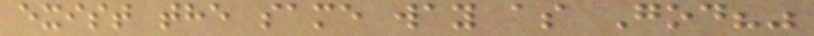exist the same way as God?"
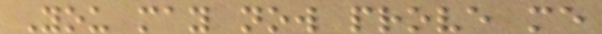You may now prove me
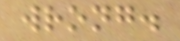wrong.
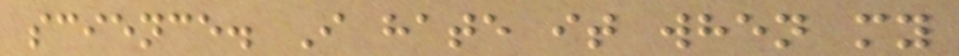science. I hate it when my
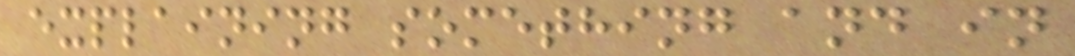explaining something and in
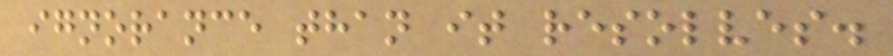ignorance than it resolves.
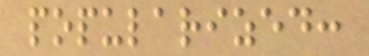popularized:
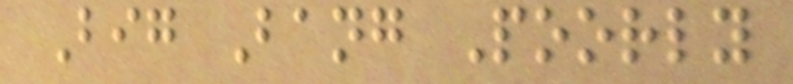Big Bang Poorly
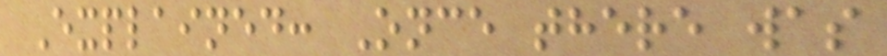Explained: Once there was
